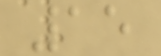15
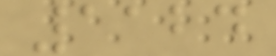1124
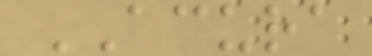ACURA
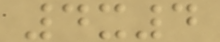4x4
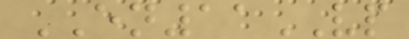EN11VP
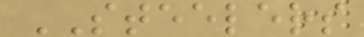STEELERS
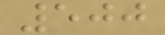500
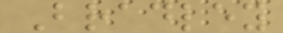Bradley
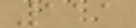111
